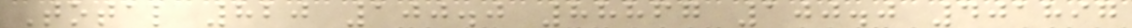Total 820 100.0 88867 100.0 401897
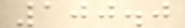100.0
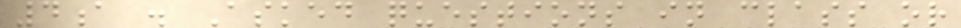4a . Asked questions in class or
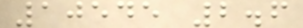10545 2.6
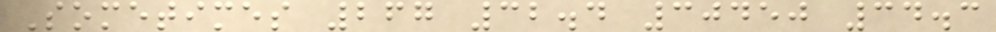Sometimes 267 32.4 30450 34.3
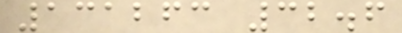131263 32.6
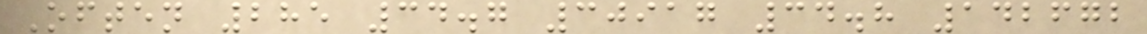Often 285 34.7 30917 34.8 142672
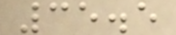35.5
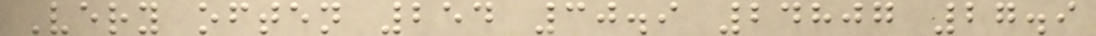Very often 254 30.9 24807 27.9
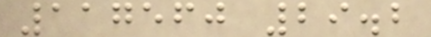117560 29.2
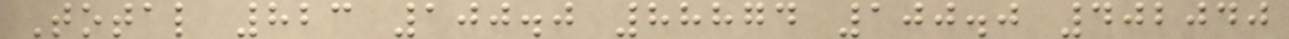Total 823 100.0 88874 100.0 402040
